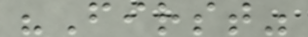"First"
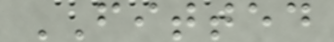FITTED
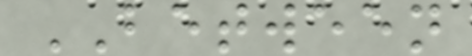BETWEEN
